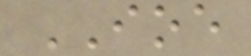IOE
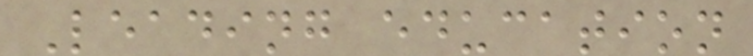Leading education
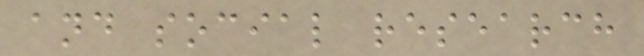and social research
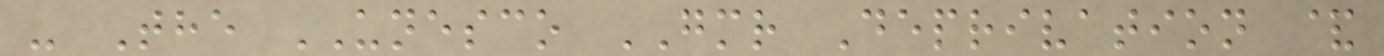- The UNESCO GMR Deprivation &
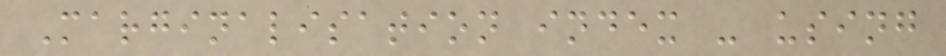Marginalisation index - using
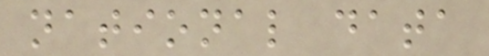national data
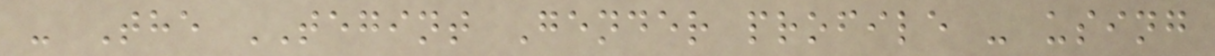- The TEGINT Gender profile - using
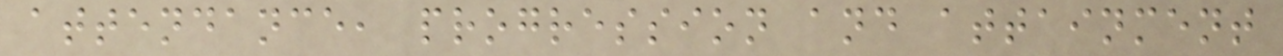attendance, progression and attainment
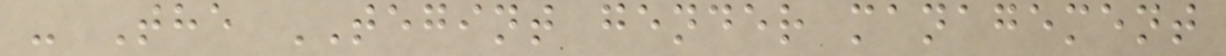- The TEGINT gender management
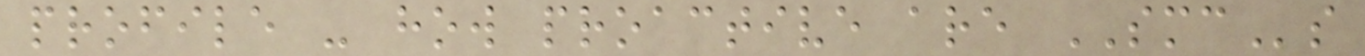profile - how proactive are SMCs
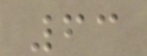63
